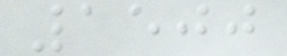1500
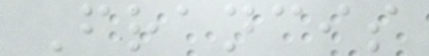Francis
